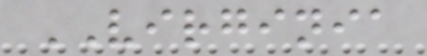VIRGINIA
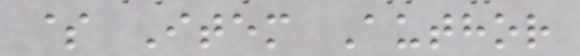$ Item Author
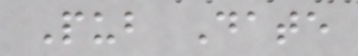Pub Date
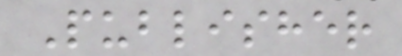Publisher
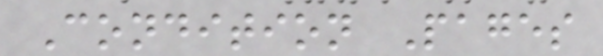Condition Pages
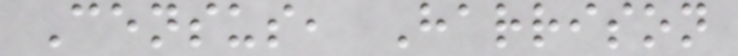Census, Harrison
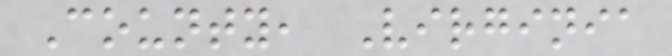County, Virginia
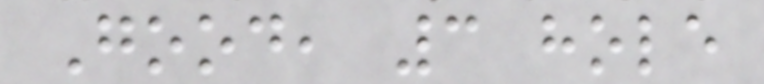Good, 3 hole
